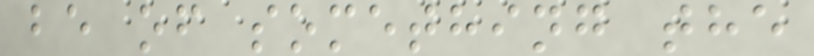be of something the
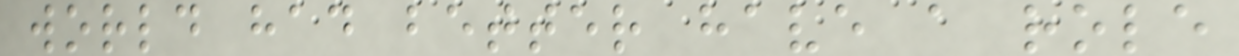world had better have a role
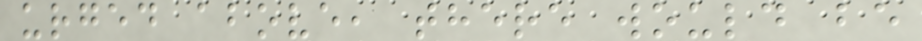urged above, there would be
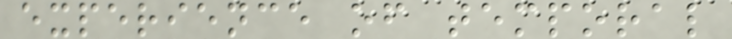experience of temporal
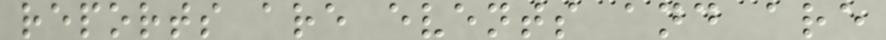reports are events and are
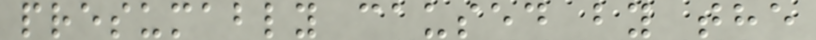presumably caused by the
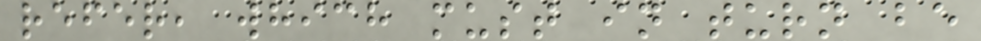refer, which must in turn be
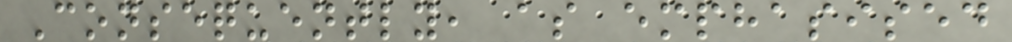Consequently, as emphasised
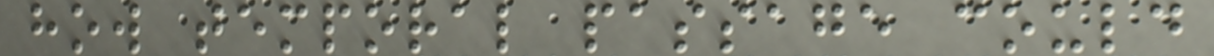how temporal passage could
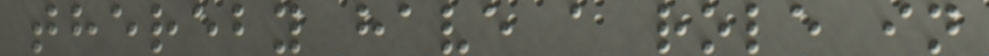thereby have a role in
